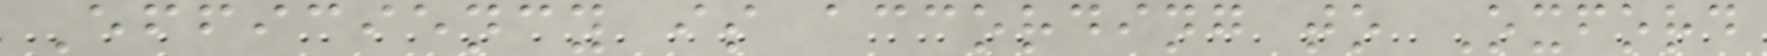Efficiency is according to Oxford
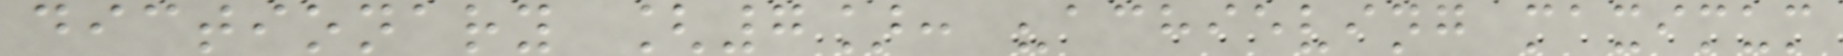dictionary [7]: "achieving maximum
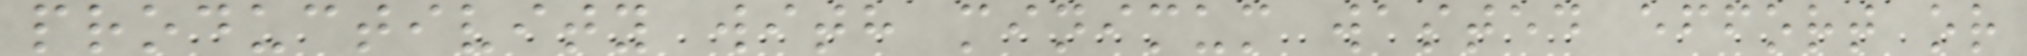productivity with minimum wasted effort or
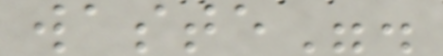waste".
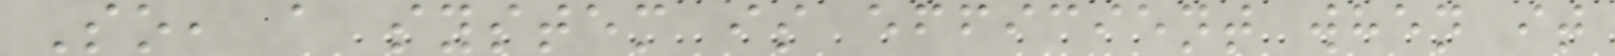So, a system is efficient when it
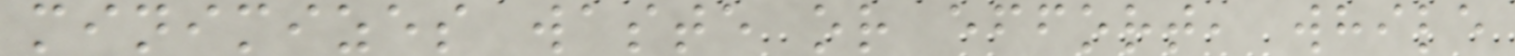minimizes waste or effort, while
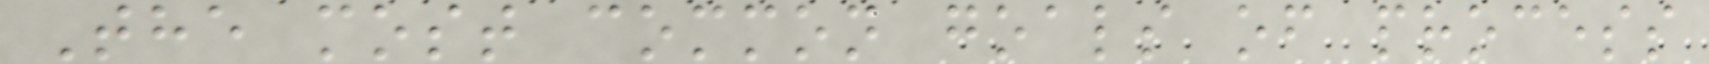The most common goals of process
